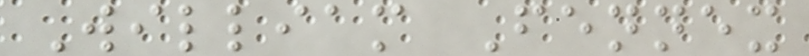William Fennex
